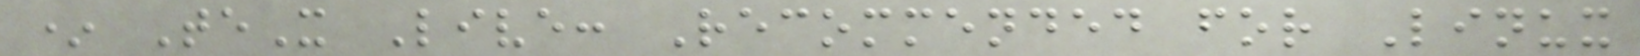* TeX Live: Recommended for Linux
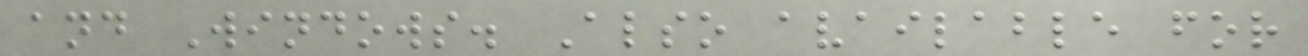and Windows. Also available for
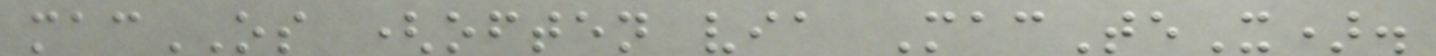macOS (often via MacTeX).
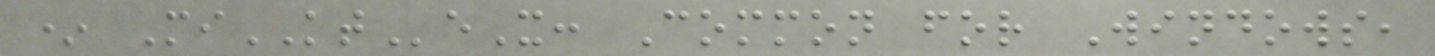* MiKTeX: Common for Windows,
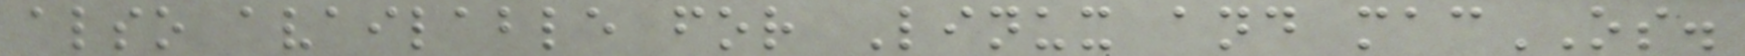also available for Linux and macOS.
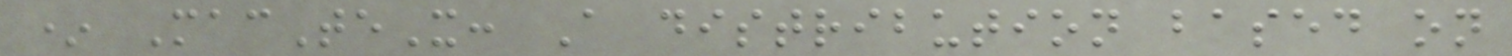* MacTeX: A distribution based on
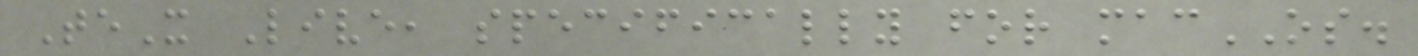TeX Live, specifically for macOS.
